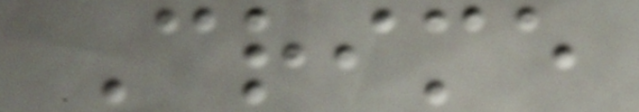Crime
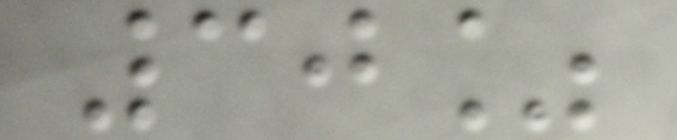30%
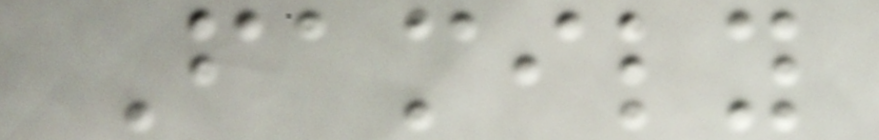Family
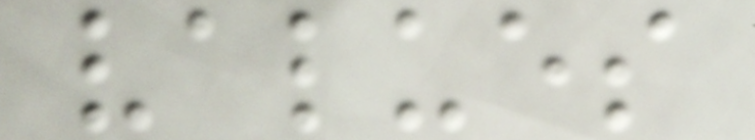values
